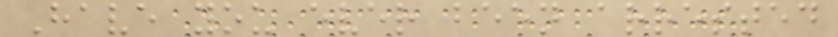Have you ever been arrested
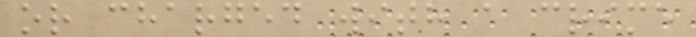or charged with a crime
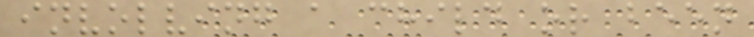involving a child or been
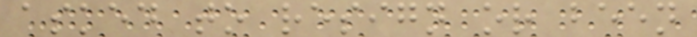asked to resign or been
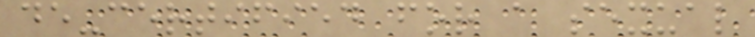de-certified for a sexual
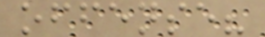offense?
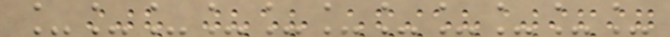___________
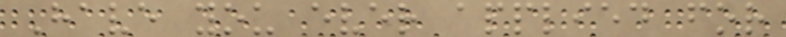Have you ever applied for
